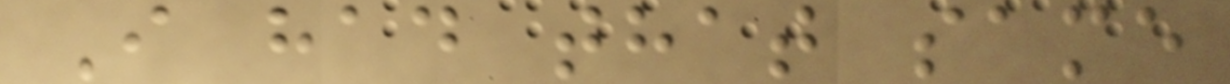I had that same
